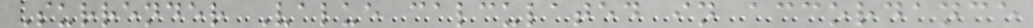Surrender Value calculated in accordance
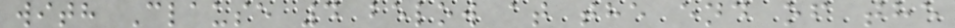with Clause 4 below at the end of the
